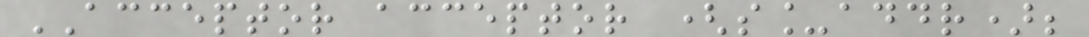ACCEPTOR acceptor (s_addr);
